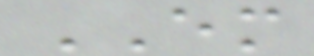EM
